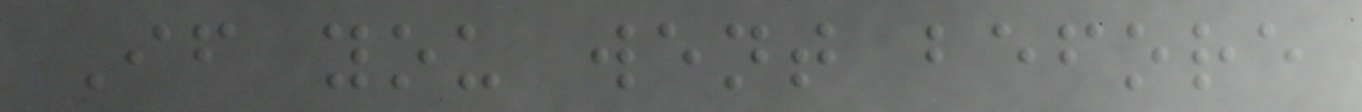If you went before
